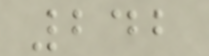242
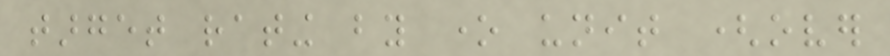target rating by one unit (over
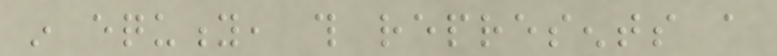in equity, this represents a
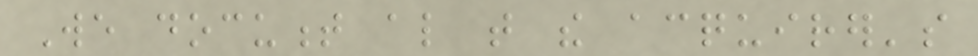We document also that the acquirer's
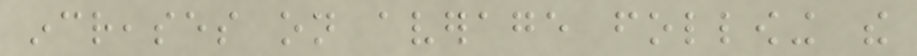increases on average following the
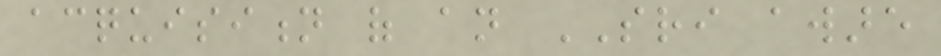acquisition of an SRI aware
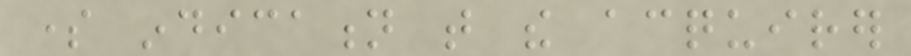some indication that the acquirer
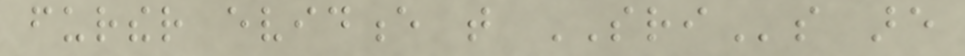further evidence that SRIs are
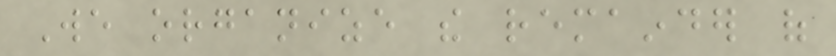We organize the remainder of
